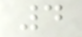4
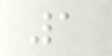1
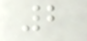2
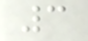3
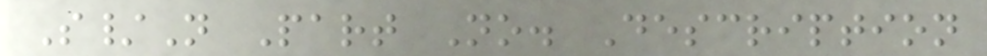S/N Part No. Description
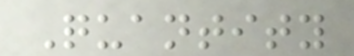Quantity
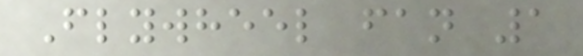Flywheel fan 1
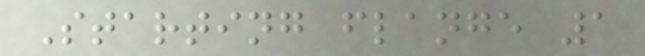Starting flange 1
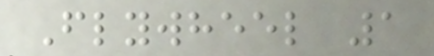Flywheel 1
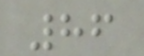86
